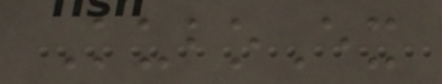KuboEx
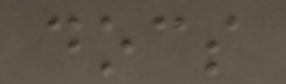docs
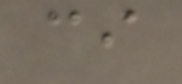ci
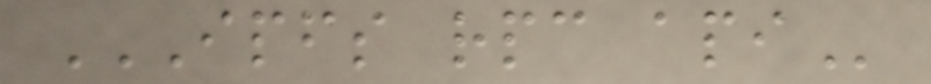IPFS RPC API
